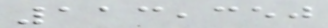113,350
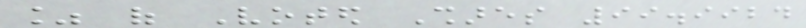% of Voted Shares 99.9924
